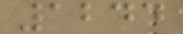1244
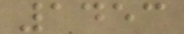1453
